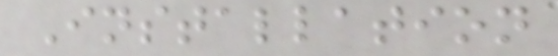Installation
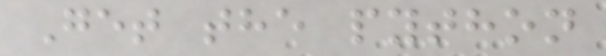Get the python
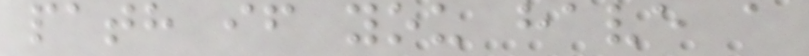path if you have a
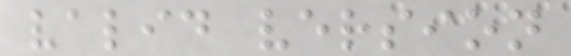valid version
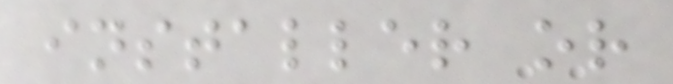installer or
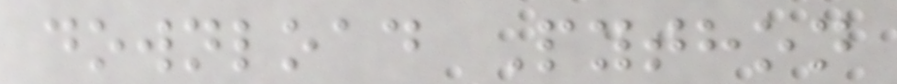download Python
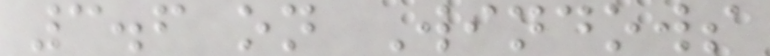3.6 on Windows
